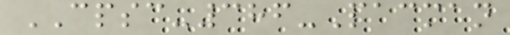CPSC-386-Pacman
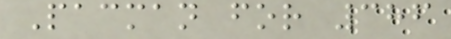Pacman for 386
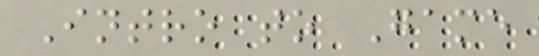Intro to Game
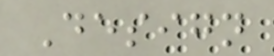Design
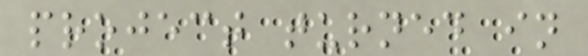project turned in
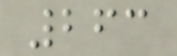263
